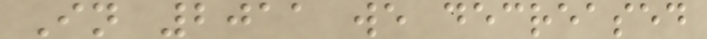In 2011 we decreased
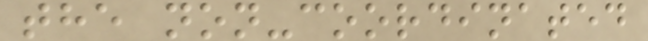the non-coordinated
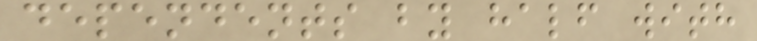dependents by half with
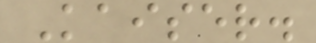Kaiser.
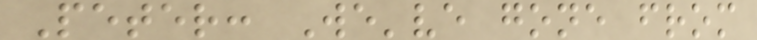Peter: We've gone from
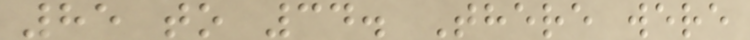85 to 34. There were
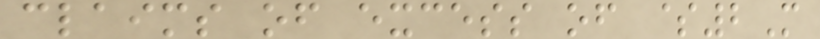claims of excess of $2M
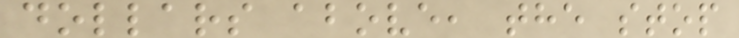dollars above, the stop
